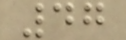47
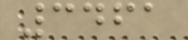3461
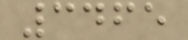3465
